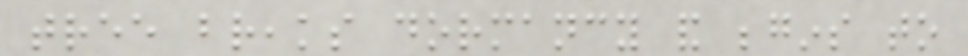tree breaks dormancy and begins to
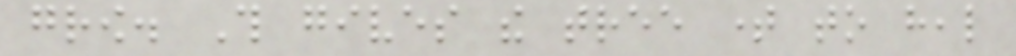grow. This gives the tree time to heal
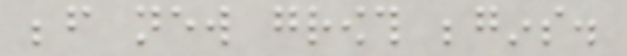before new growth begins.
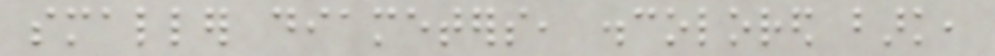smaller diameters, discolored bark,
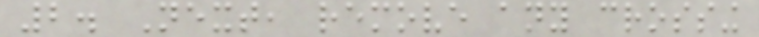2. Next, remove any crossing
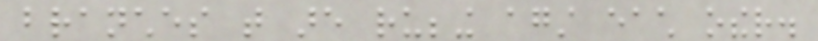branches that are rubbing against each other.
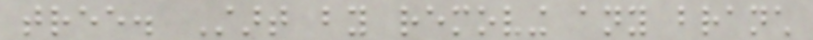tree. Start by removing any branch
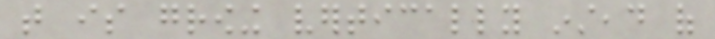that is growing vertically instead of
